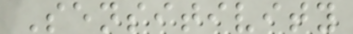Sensitivity
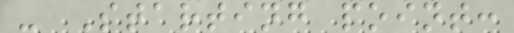- Starting point:
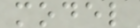model
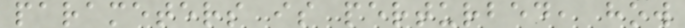parameters is perturbed, how
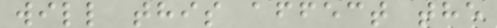will this affect the
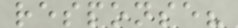response?
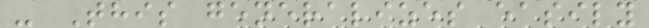- This generalizes easily
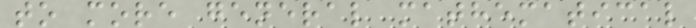to more general mathematical
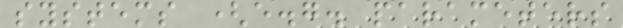systems (e.g. parameters
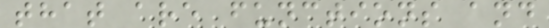that are functions and
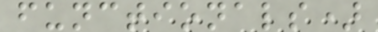functionals)
